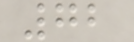72
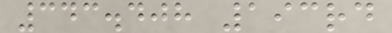343.408 193rd
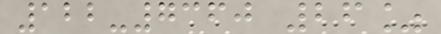122-7360 26%
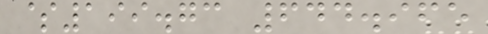$199.73 644.965
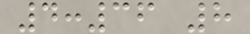4:36 8
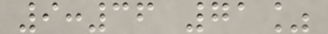9:36 71%
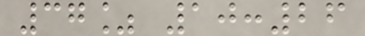37% 10:26
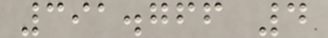391.766 4
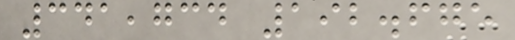341,734 192.675
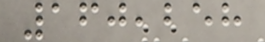160,258
